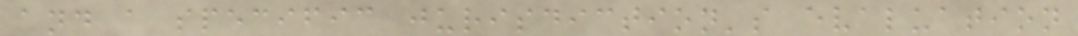and a specific jurisdiction's evaluation
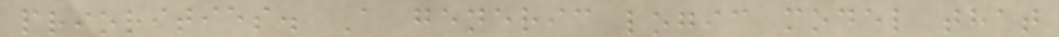priorities. A generic logic model that
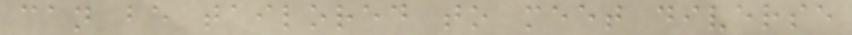can be tailored to meet diverse
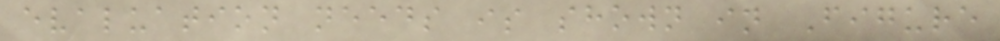evaluation needs is shown in Figure
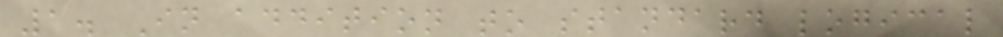1. In addition to standard logical
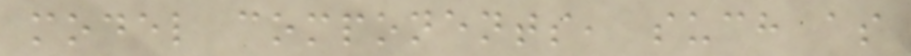model components, such as
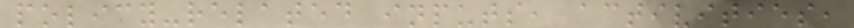policy-related inputs, activities,
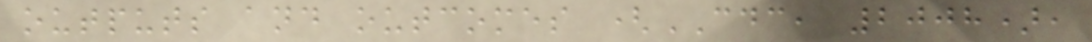outputs and outcomes (CDC, 2008),
